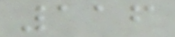116
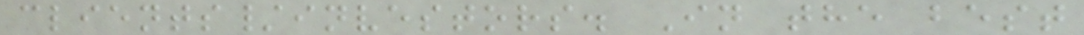clients/investors. In the best
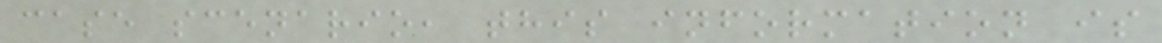case scenario, this information is
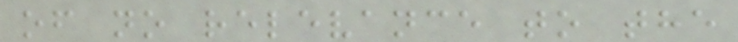of no relevance to the
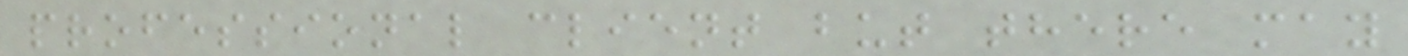professional client but there may
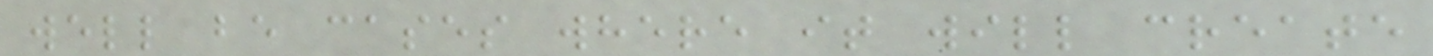well be cases where it will create
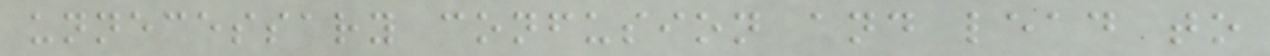unnecessary confusion and lead to
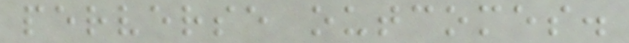perverse outcomes.
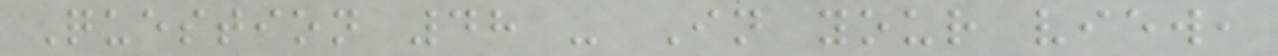Question 48 - In your view,
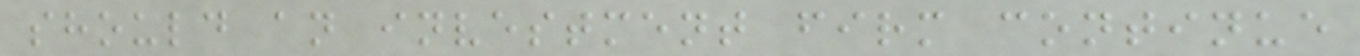should an investment firm continue
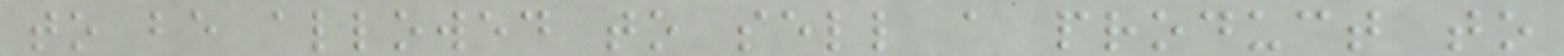to be allowed to sell a product to
